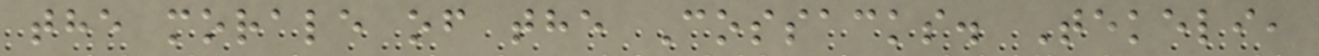the morale of the Cossacks. Tekeli,
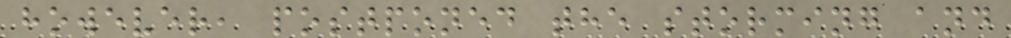however, postponed the storming and
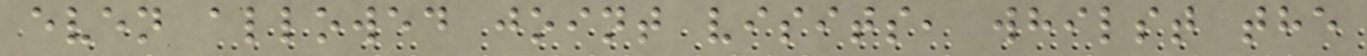even allowed joint visits, whilst the
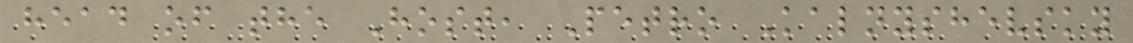head of the Host, Petro Kalnyshevsky
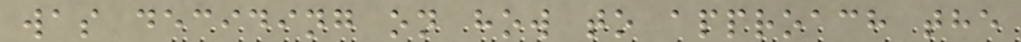was deciding on how to approach the
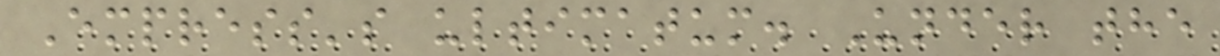Empress's ultimatum. Under the
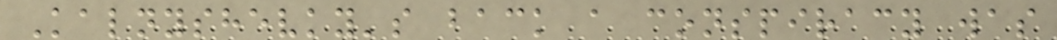Kalnyshevky's back a conspiracy was
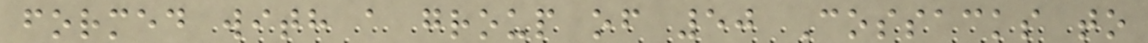formed with a group of 50 Cossacks to
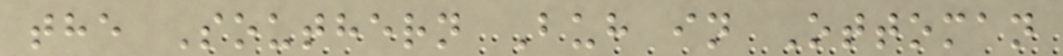the Southern Buh in Ottoman
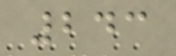243
